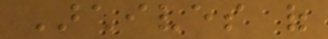Archives of
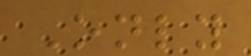Only
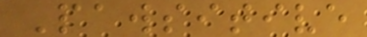Pawsitive
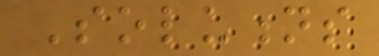Solutions
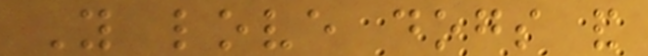You love dogs and
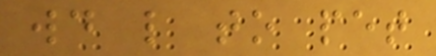would like to pet
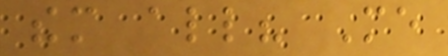them all? Me
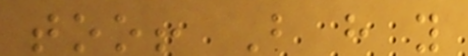too! But have you
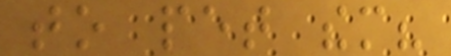to pet them?
